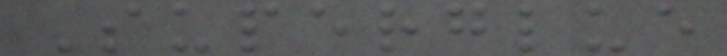Superglue
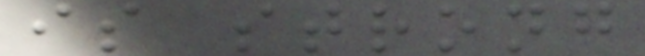is strong
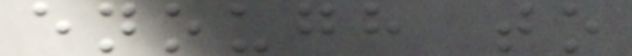enough to
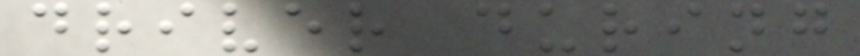driver during
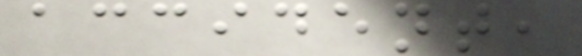accident,
